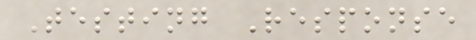Testing Response
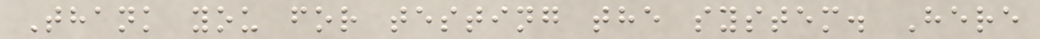Thank you for testing the system. Here
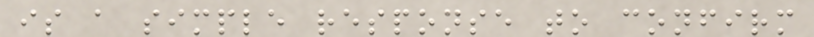is a simple response to confirm
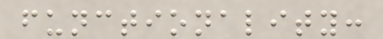functionality:
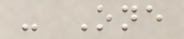- One
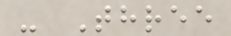- Three
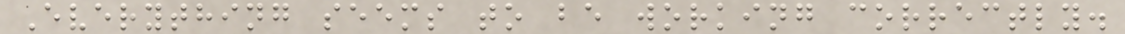Everything seems to be working correctly.
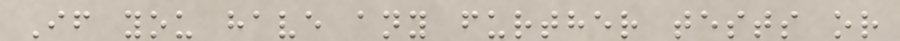If you have any further tests or
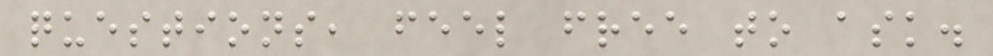questions, feel free to ask.
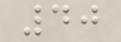40
